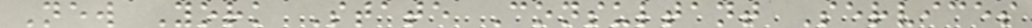New York State Consultant Services
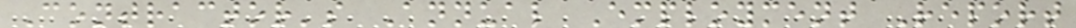Contractor's Annual Employment Report
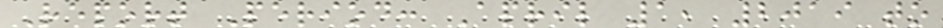Report Period: April 1, 2019 to
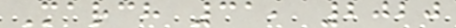March 31, 2020
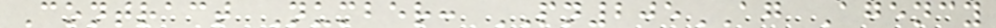Contract Number: PN205AG Agency
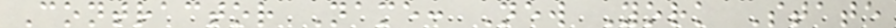Contractor Name: New York State
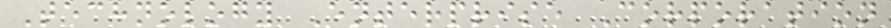Technology Enterprise Corporation
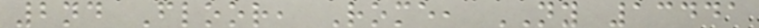2nd Floor, Rome, NY 13441
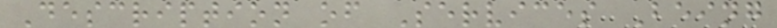Description of Services Being
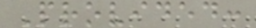Provided:
